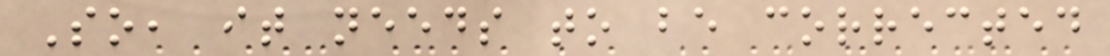So, it needs to be corrected
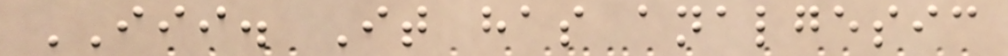III. It has analgesic
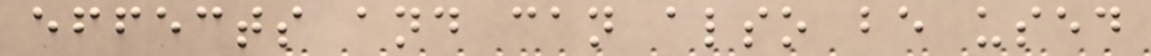effects and can also be used
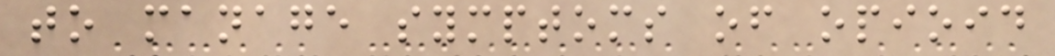to manage symptoms of opioid
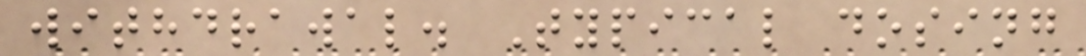withdrawal. Typical dosing
